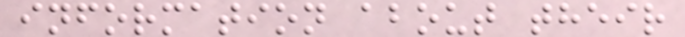information about their
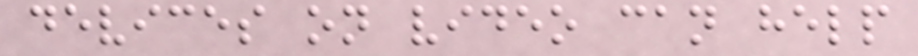devices on video can help
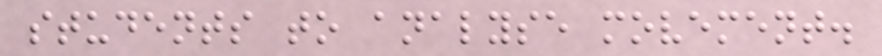students to analyse movement.
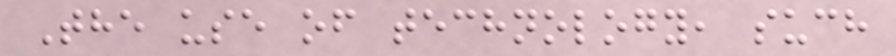The use of technology, such
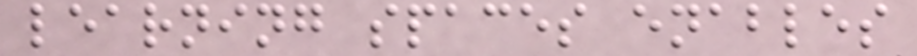learning spaces enables
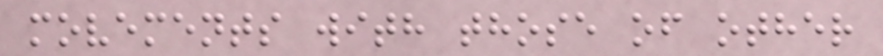movements with those of other
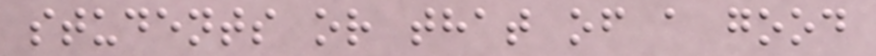students or that of a good
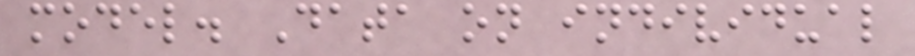model. Data on individual
